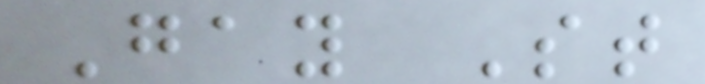Gay St
